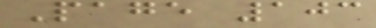Page 103
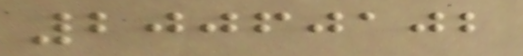20060102
